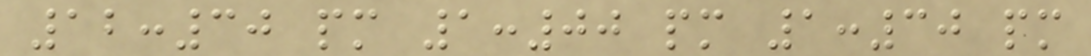12:30 pm 1:00 pm 1:30 pm
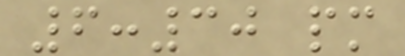6:30 pm
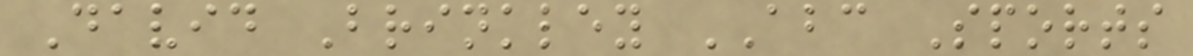David Brinkley ABC Sports
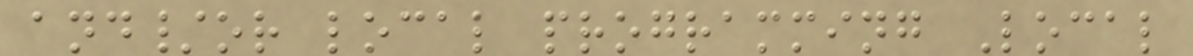and/or local programming Local
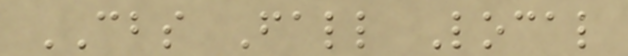CBS Fall Local
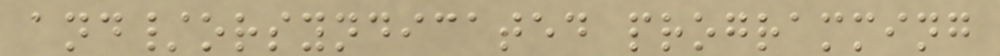and/orsyndicated programming
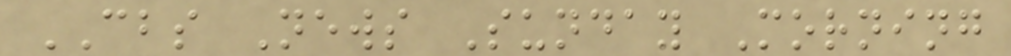CBS News Sunday Morning
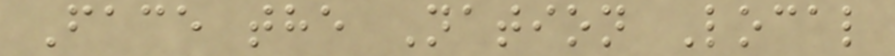Face the Nation Local
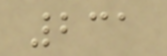231
